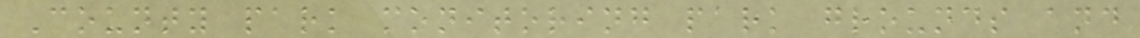County park monitoring park grounds and
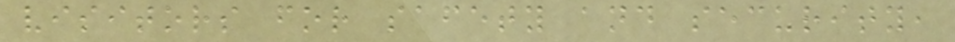visitors for safety and security,
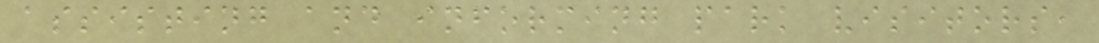assisting and informing park visitors,
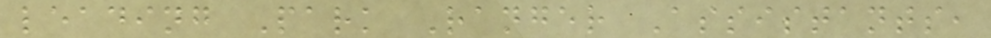leading Park Ranger Assistants,
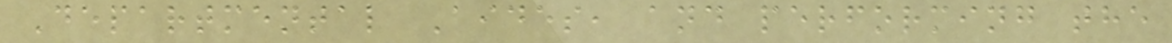Departmental Aides, and performing the
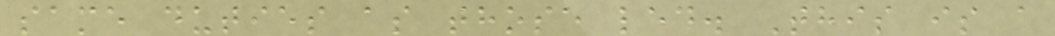same duties as those led. This is a
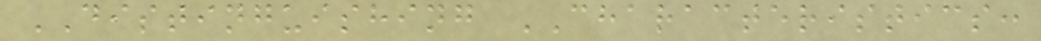DISTINGUISHING CHARACTERISTICS:
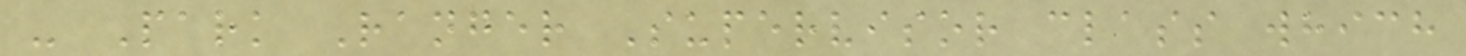- Park Ranger Supervisor class which
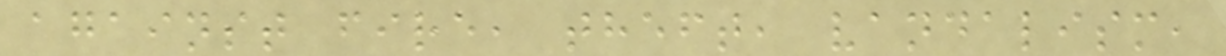against fire, theft, vandalism,
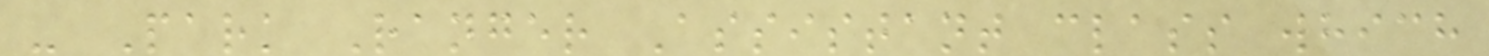- Park Ranger Assistant class which
